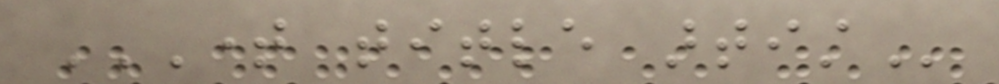TIME TITLE ARTIST
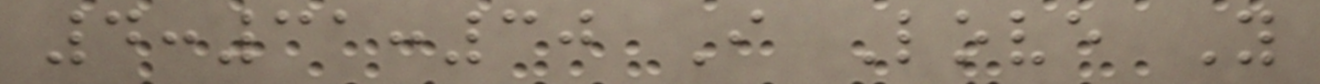4:31:30 I Love You
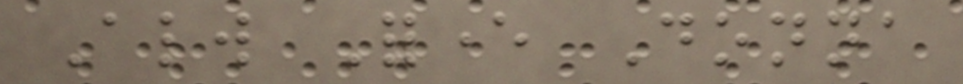Always Forever Donna
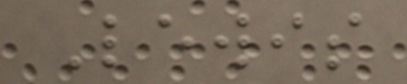Lewis
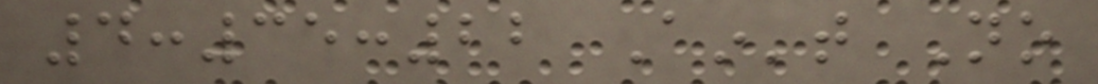4:35:22 Ain't No
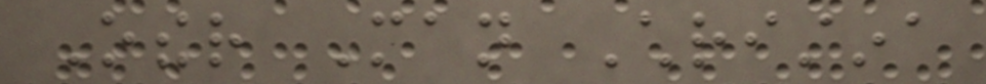Other Man Christina
